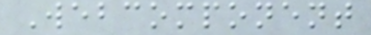Webcomponent
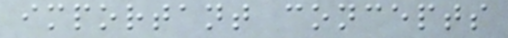important concepts
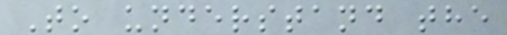To understand the
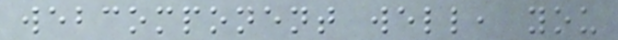webcomponent well, you
